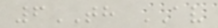6TH AV
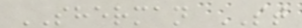SHERMAN ST
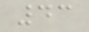43
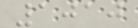1010
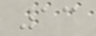13
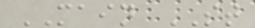MAIN ST
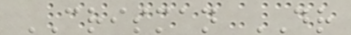CRISMAN DR
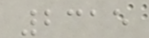2315
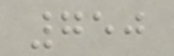750
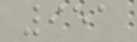951
